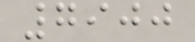7900
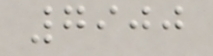7900
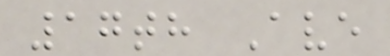17th Ave
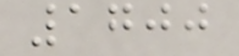1700
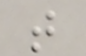t
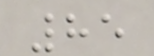85
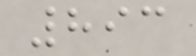893
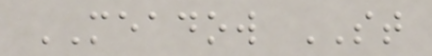MEADOW ST
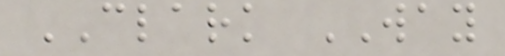CLARK WAY
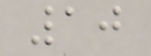10
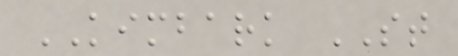KIMBARK ST
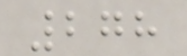278
